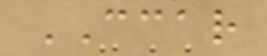CCAR
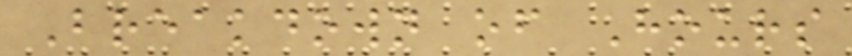Breakdown of Hours
